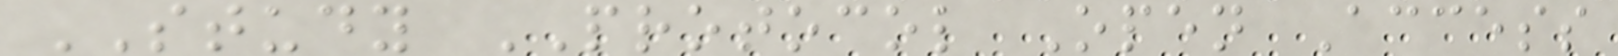STUDY PROTOCOL Open Access
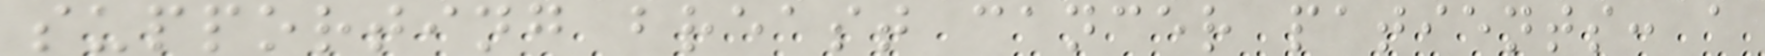supporting breast cancer patients: a
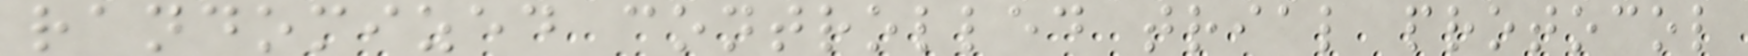randomized controlled trial protocol
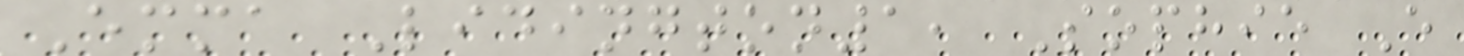Emma Lidington1, Sophie E
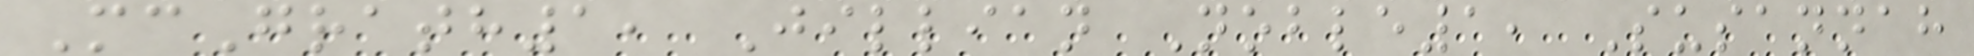McGrath1, Jillian Noble1, Susannah
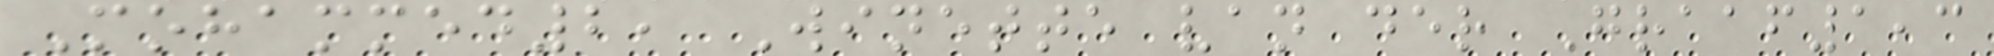Mohammed2, Winette van der Graaf1,3
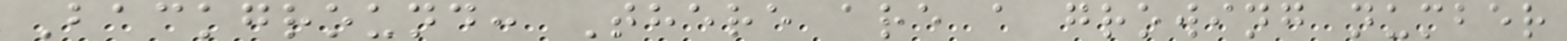Background: There are a growing number
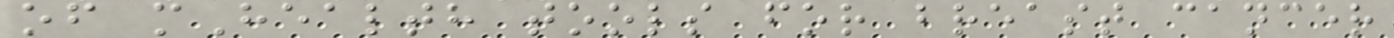of mHealth tools for breast cancer
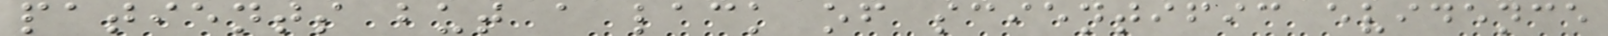patients but a lack of scientific evidence
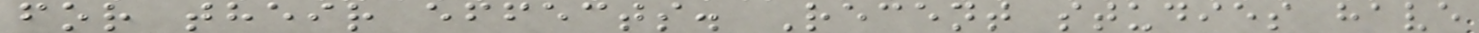for their effects. Recent studies have
